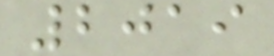2019
